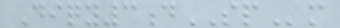Diqy3dSPm
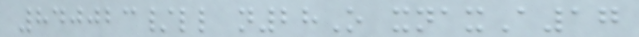840023/ll n28O xnaxA17
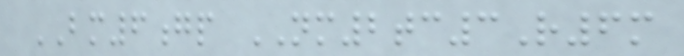BM6gp NM2tc3R6m
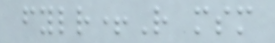fylr+R msm
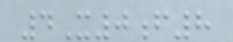4X0f8
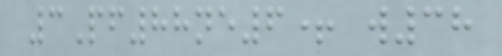3Pf88ne6+ w38
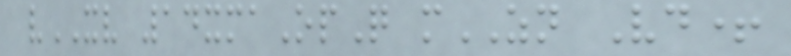vXV 14xmaOpQ mZN Vd+
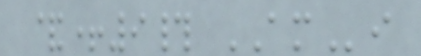&+9# AMi
